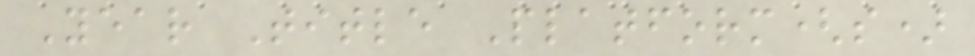Year Title Platform(s)
